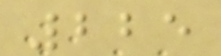225
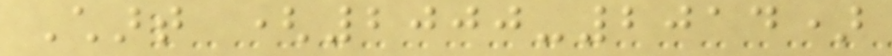Chart (2000-2014)
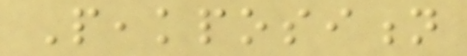Peakposition
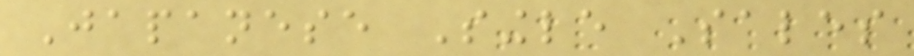Japanese Single Sales
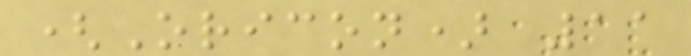(Oricon) 11
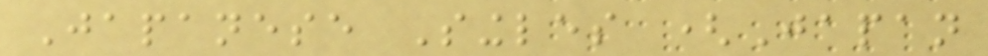Japanese Singles (Japan
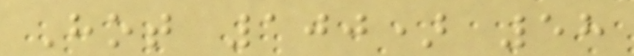Hot 100) 58
